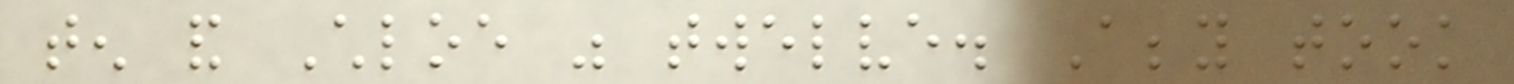ten and Chloe was twelve. Abby took
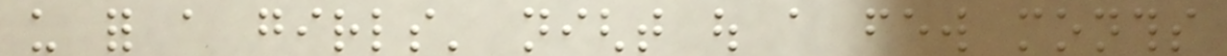us for a girls' night out a few months
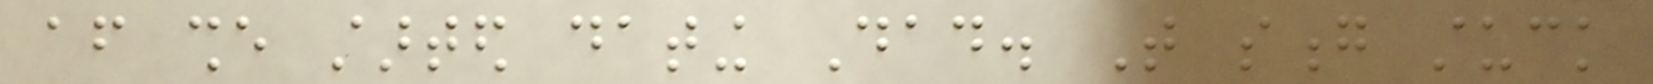after she started dating Dad. That song stuck
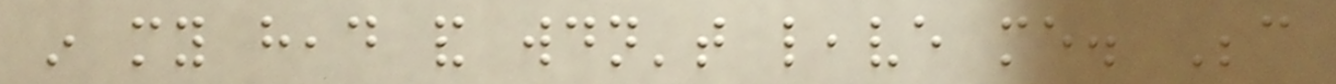in my head and wouldn't leave me. Because
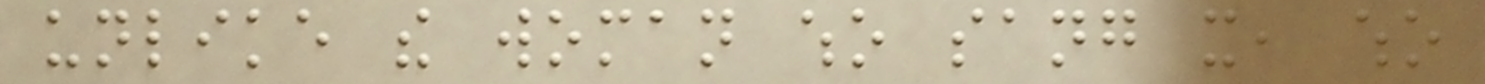unlike the woman who sang it, who
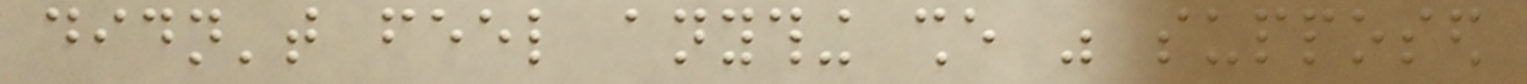didn't feel anything she was supposed
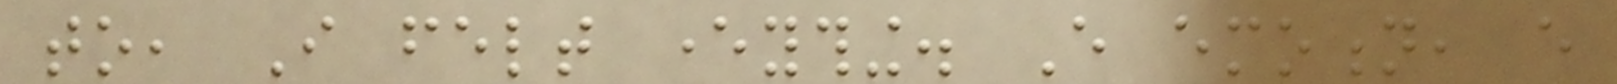to, I felt everything. Every emotion, every
